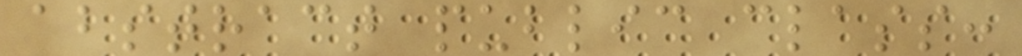abstract public class:
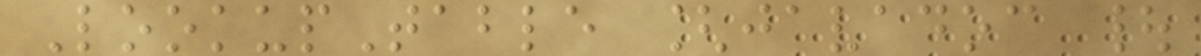LookupTable [javadoc |
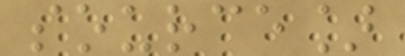source]
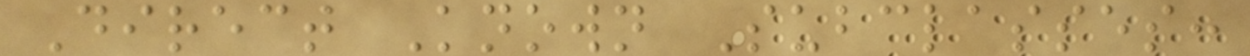Direct Known Subclasses:
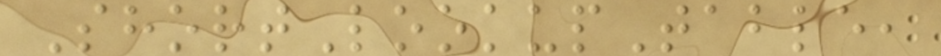ShortLookupTable,
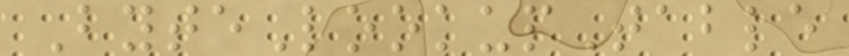ByteLookupTable
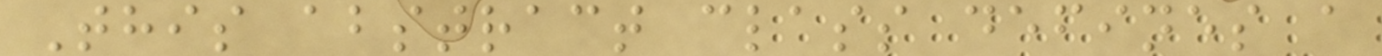This abstract class defines a
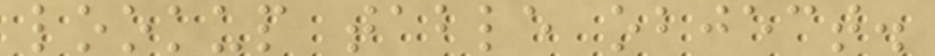lookup table object.
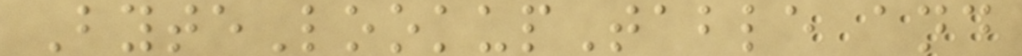ByteLookupTable and
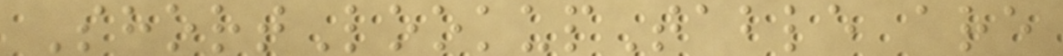ShortLookupTable are
